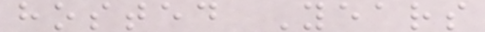hosted Years
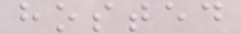hosted
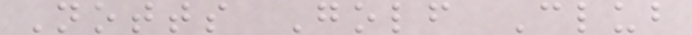Notts Golf Club
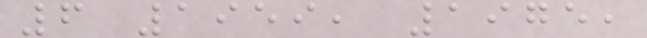6 1959, 1975,
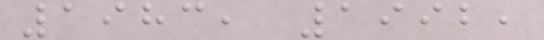1983, 1992,
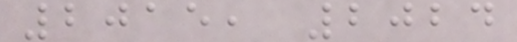2015, 2024
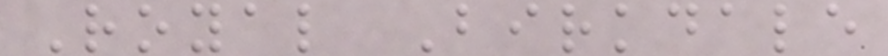Royal Birkdale
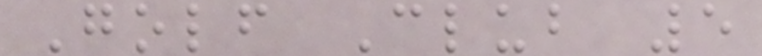Golf Club 5
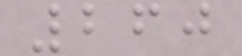260
